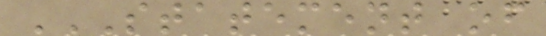STATEMENT OF
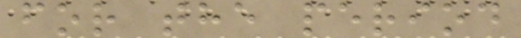for the period
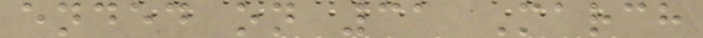ended on 31 March
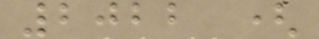2022 (
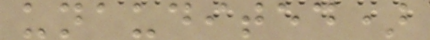unaudited)
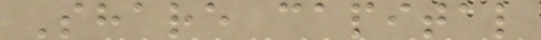Share capital
